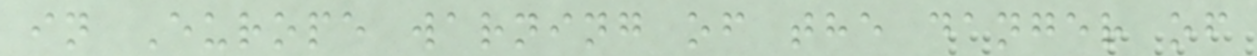in Europe warning of the danger of
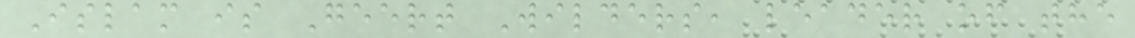Islam is Geert Wilders, leader of the
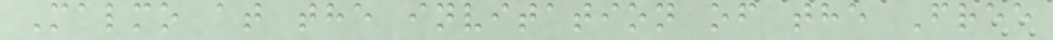Malmo at the invitation of the Free
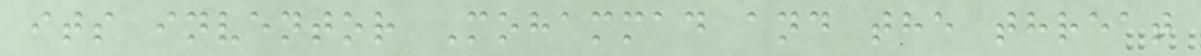its inventor Mohammad and the threat
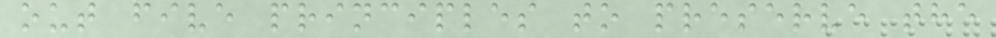out five principles to preserve the
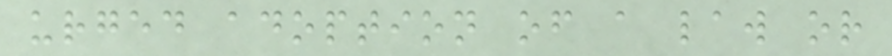urged adoption of a law or
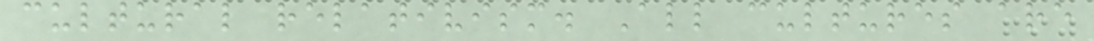cultural relativism. All cultures are
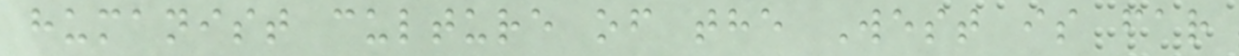humanist culture of the West is far
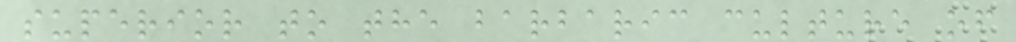superior to the barbaric culture of
